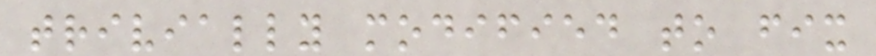trivially modified to fix
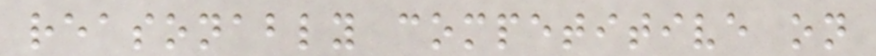reasonably competitive on
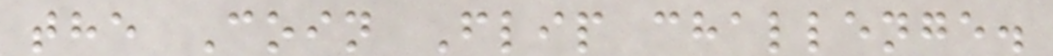the Coin Flip challenge.
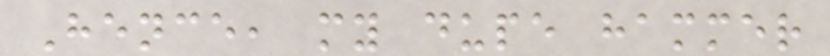Hence, my dupe hammer
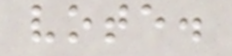vote.
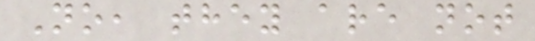No, they are not
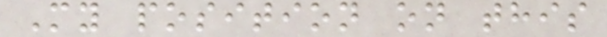My position on this
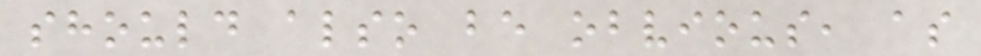should also be obvious, as
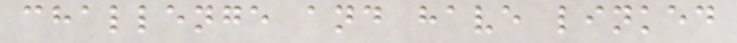challenge and have linked
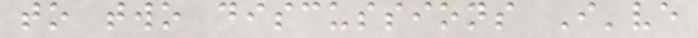to two discussions I've
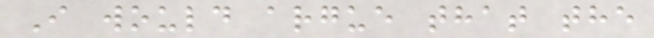I would argue that the
